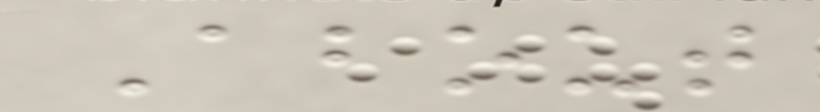About
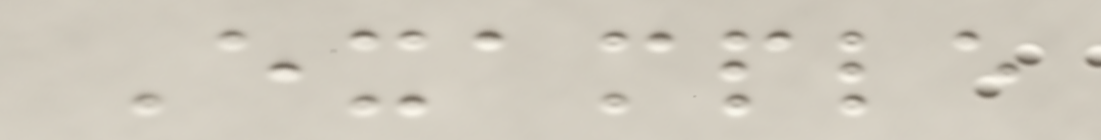Example
